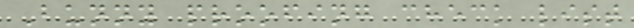Bunny proofing check list
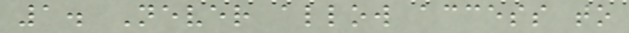1. Never allow access to
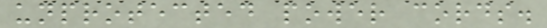unprotected power cords.
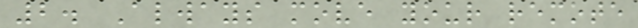2. Always move your remote
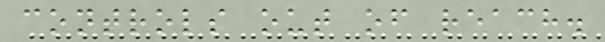controls out of reach.
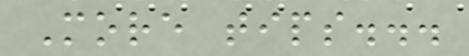More tips...
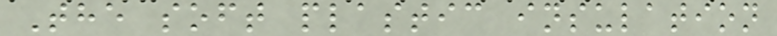The soft plastic insulation
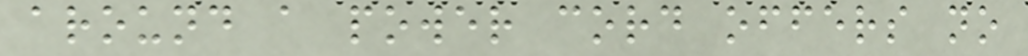around a power cord offers no
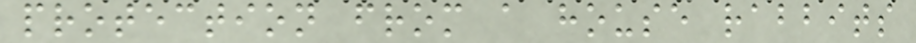protection from a house rabbits
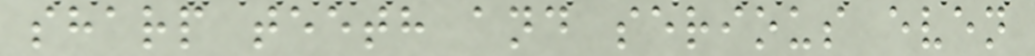sharp teeth and serious even
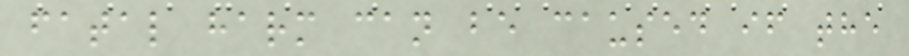fatal harm can be caused if the
